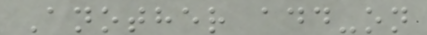Another add-on
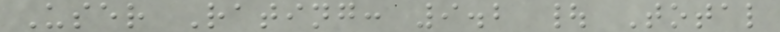User Rating: 9.2 | Total
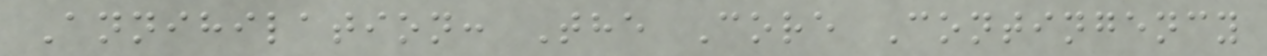Annihilation: The Core Contingency
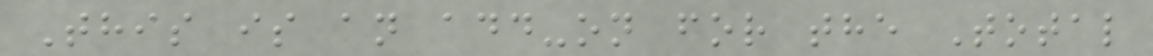This is an add-on for the Total
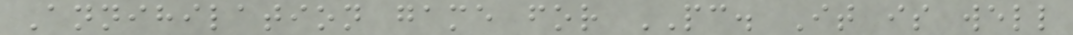Annihilation game for PC. It is well
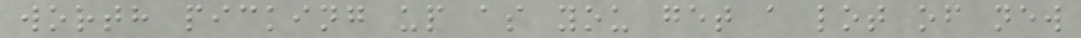worth picking up as you get a lot of new
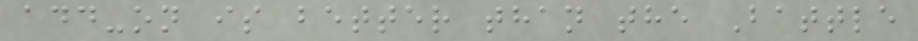add-on is better than the Battle
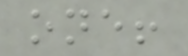one!
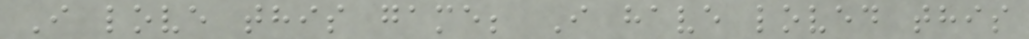I love this game; I have loved this
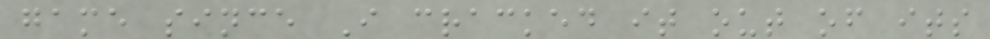game since I cracked it out of its
